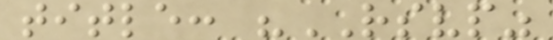title: "RSVP"
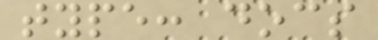type: docs
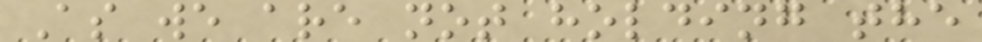As we are not holding the
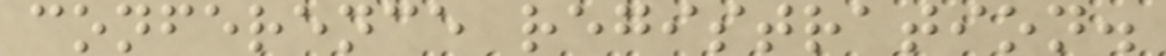conference registration.
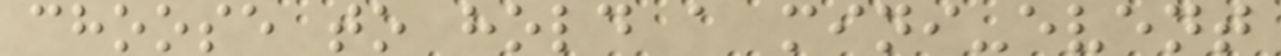choose to hold a mini-event
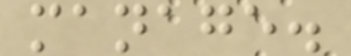manage.
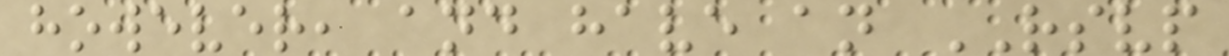however, and have an RSVP
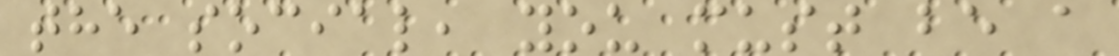the social, you must be a
